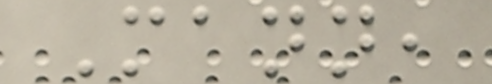Mann,
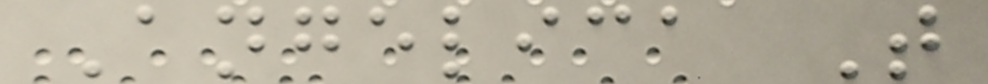Angelica T
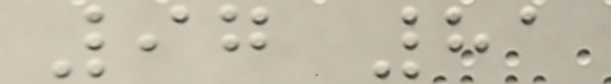97 81
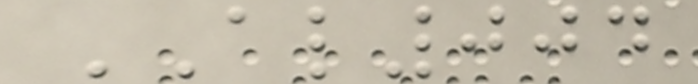AL004
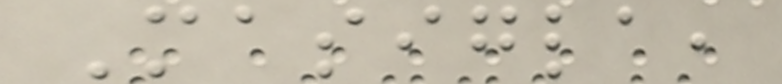Masigla,
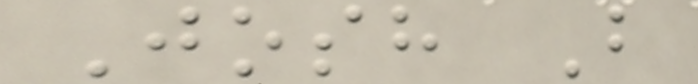Josh B
